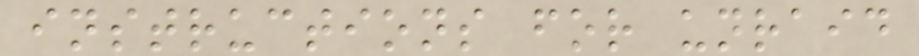instructions for unraid
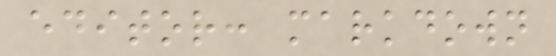editor: markdown
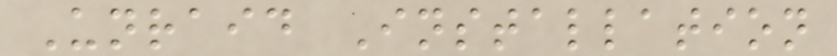Unraid Installation
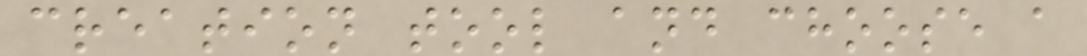creation tool and choose a
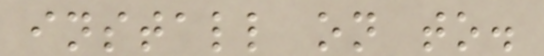install on to.
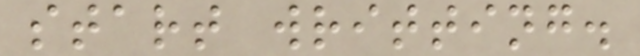start writting.
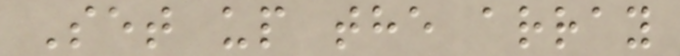Set up the array
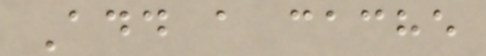Add a cache
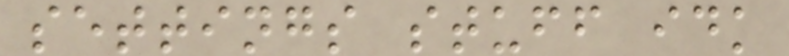settings stuff idk
